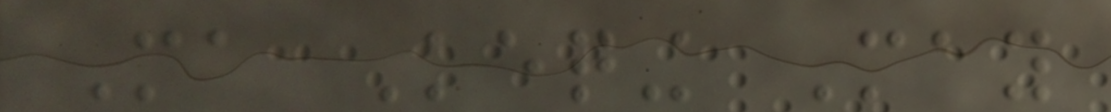Ma Keqing May
